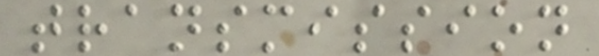transmission
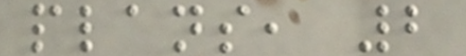plans, 2
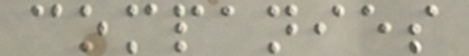companies
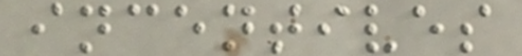incentives
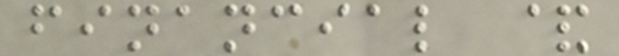financial &
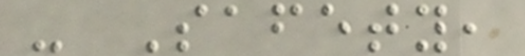- Safety,
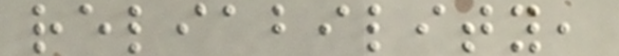reliability,
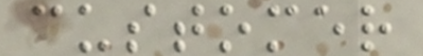customer
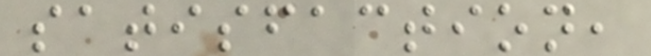satisfaction,
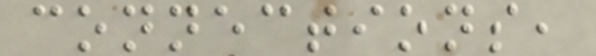connections,
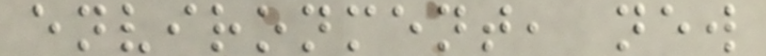environment, new
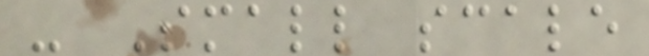- Small scale
